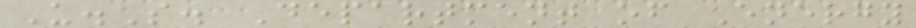U.S. Department of Energy
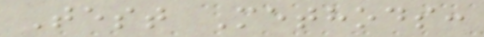Test Methods:
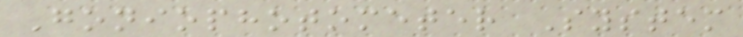Goniophotometer System
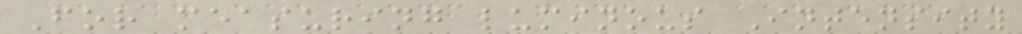For measuring luminous Intensity
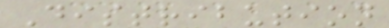Distribution
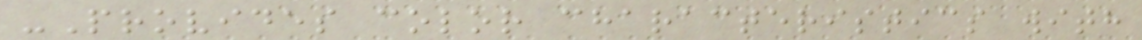-Provides color characteristics with
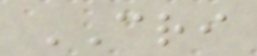CRI
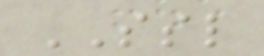SSL
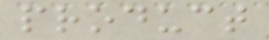product
